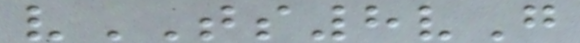vTS8vG
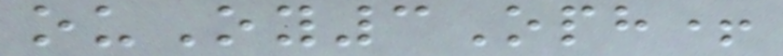ouOy3Oph+
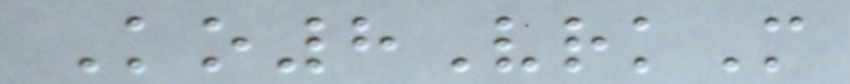Ko8VrkM
